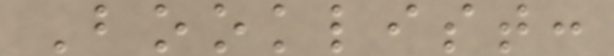Booklist:
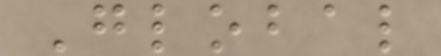Global
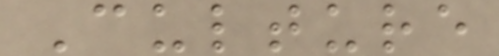Culture
